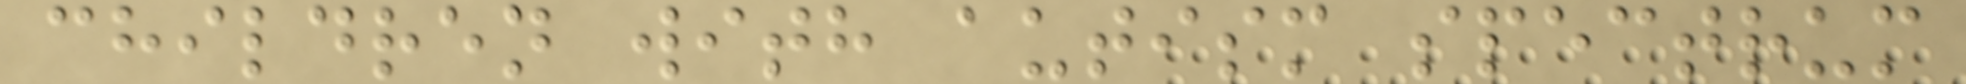children with autism spectrum
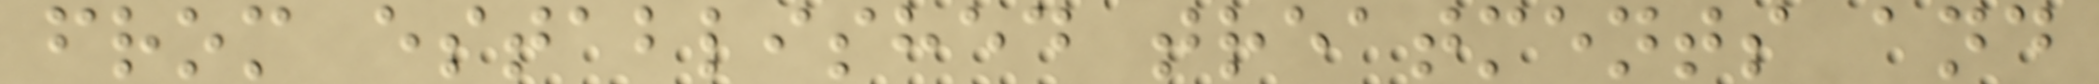from established treatments and
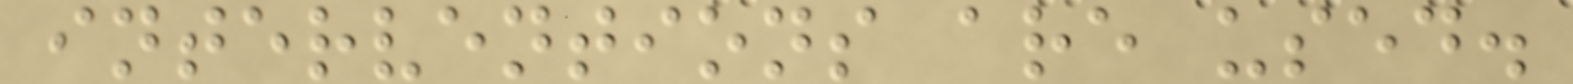interventions are used.
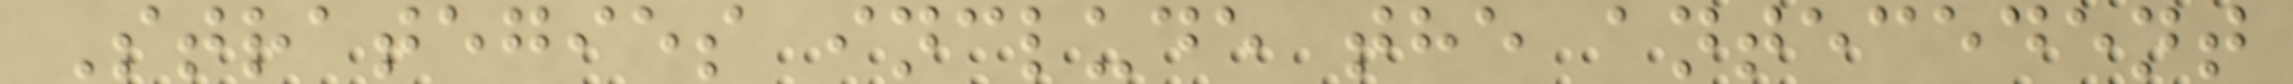Strategies include the antecedent
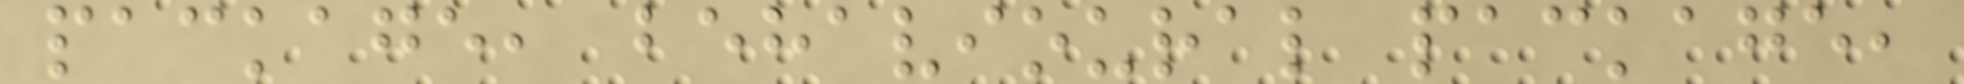package, behavioural package,
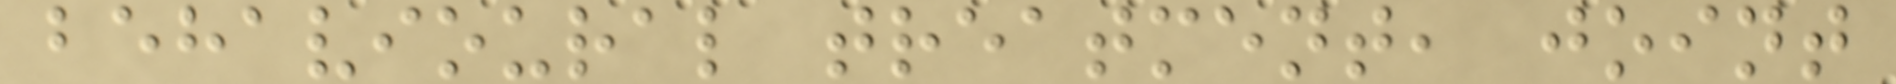behavioural treatment, joint
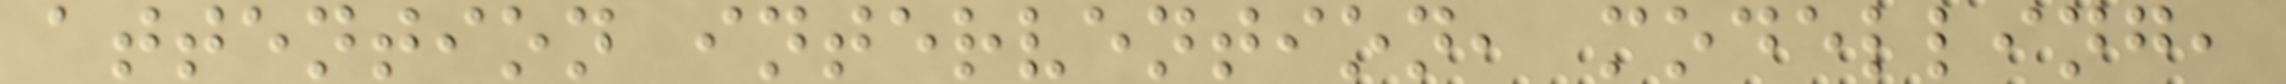attention intervention, modelling,
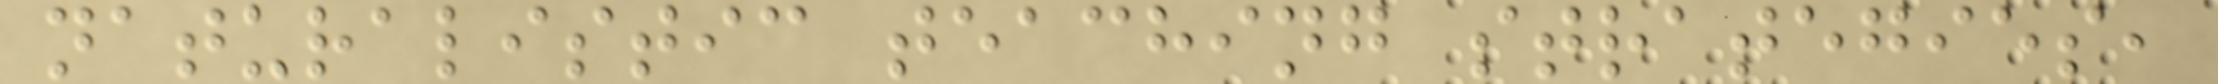naturalistic teaching strategies,
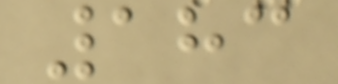183
